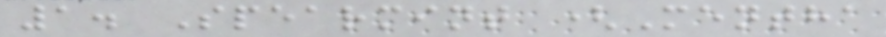1. Spearmint (Mentha
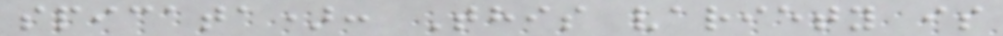spicata): This variety is
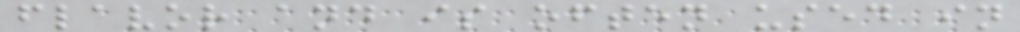flavor and is often used in
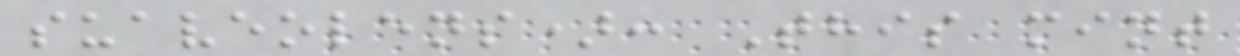suaveolens): This mint
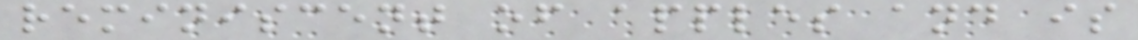reminiscent of apples and is
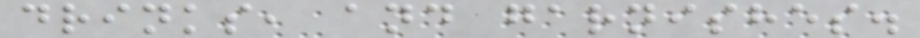drinks, and garnishes.
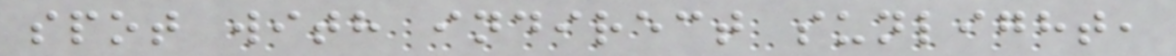spot with indirect sunlight,
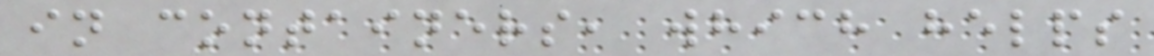in containers, which helps
